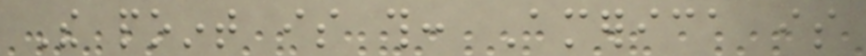The point is this: America is
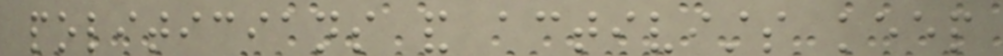politicians and activists keep
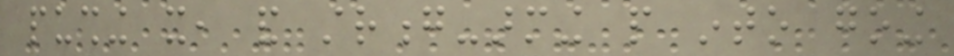pushing it, and strong-arming people into going
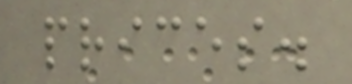prices.
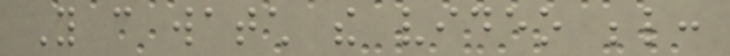You can watch the video below:
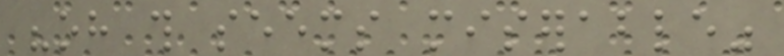"oh this seems miserable"
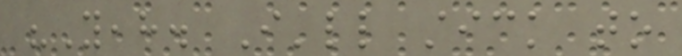"Yeah. I'll stick to
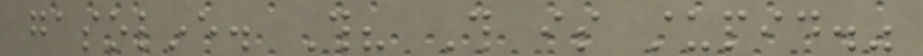gasoline. This? This is stupid."
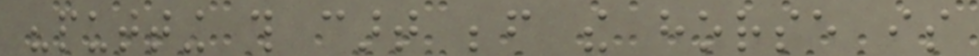"putting this cart before the horse is
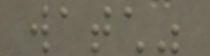watch"
